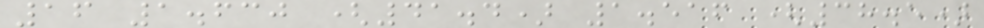16 1.630 (41.4) 1.516 (38.5)
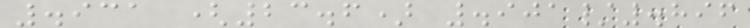.931 (23.6) .901/.896
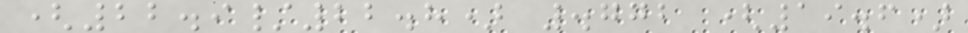(22.9/22.8) .772 (19.6)
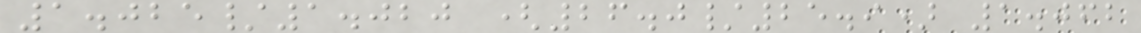1.025/1.020 (26.0/25.9) 1.062
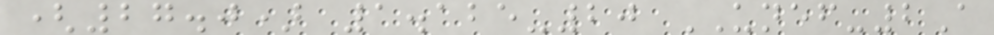(27.0) 1.125-20 UNEF-2A
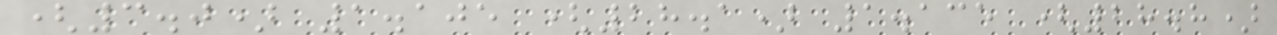(3.0) 1.105 (28.1) 1.135 (28.8)
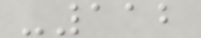-112
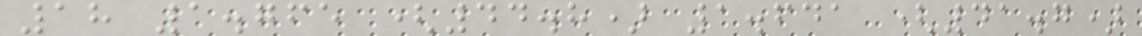18 1.765 (44.8) 1.641 (41.7)
